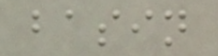basin
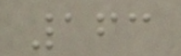163
